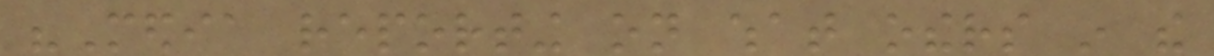"Media reporting on what others in the
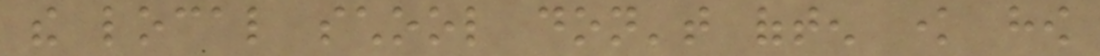the local school don't often know how
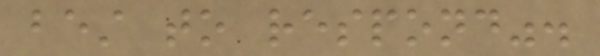best to respond".
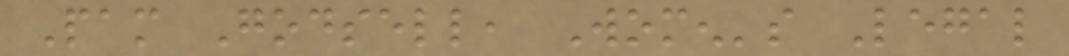Pam Godsell, Women's Legal
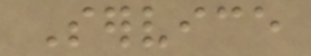Service
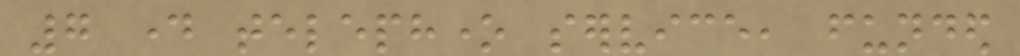7 day telephone service, funded
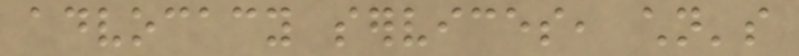advocacy services, children's
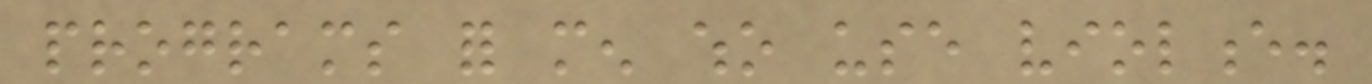programs for men who use violence.
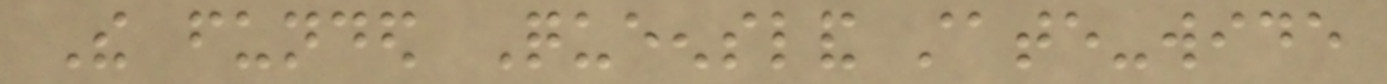The funded Queensland state-wide
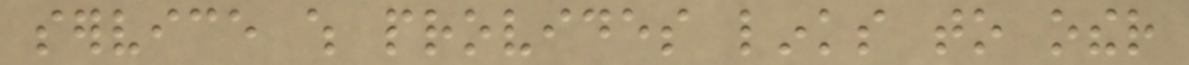service which provides links to other
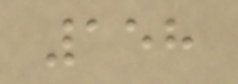158
